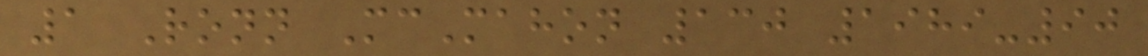1 Ronn McMahon 130 1989-90
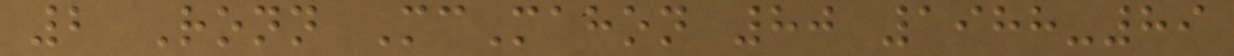2 Ronn McMahon 80 1988-89
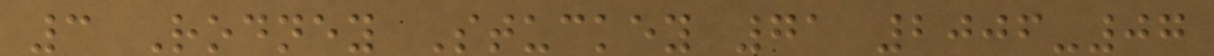3 Rodney Stuckey 71 2006-07
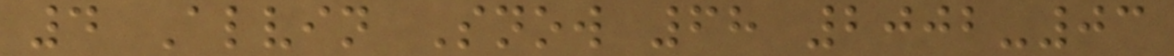4 Alvin Snow 68 2002-03
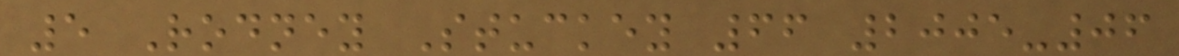5 Rodney Stuckey 66 2005-06
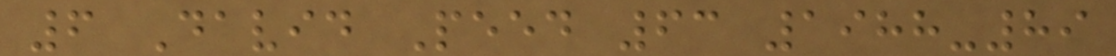6 David Peed 63 1988-89
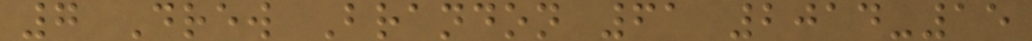7 Drew Brandon 61 2014-15
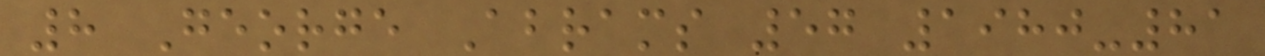8 George Abrams 57 1980-81
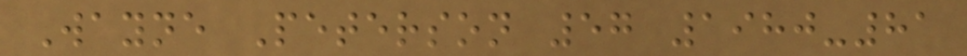Wayne Peterson 57 1980-81
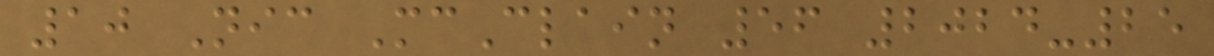10 Nic McClain 56 2024-25
